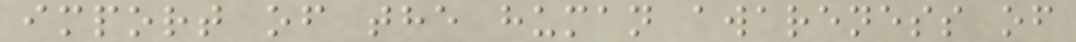import of the human awareness of
